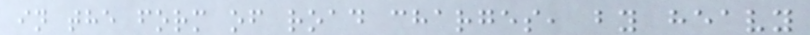in the form of road charges, by heavy
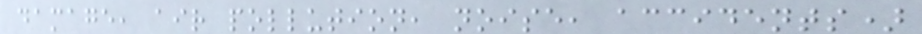damage, air pollution, noise, accidents)
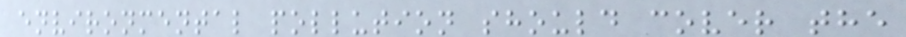environmental pollution should cover the
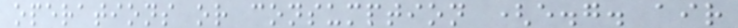operations or consumption (e.g. air
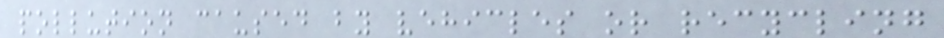pollution caused by vehicles or recycling
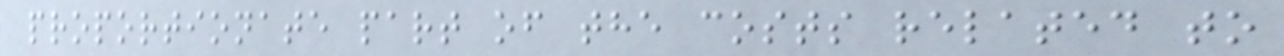proportionate part of the costs related to
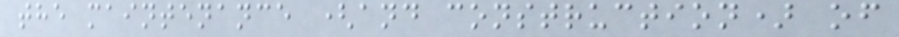the maintenance (and construction) of
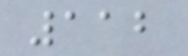112
